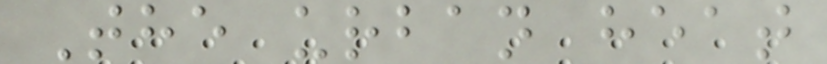The urban heat
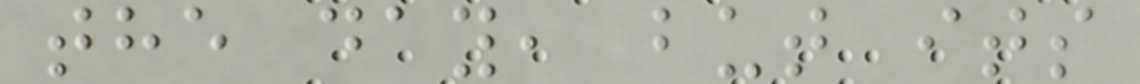the day, but its
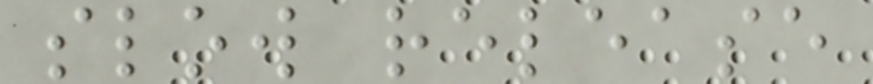slow release
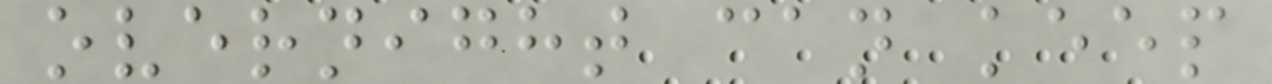overnight can keep
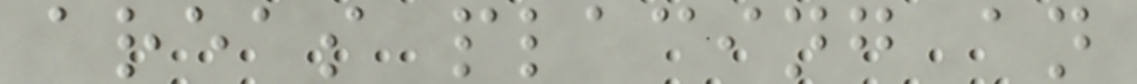areas placing an
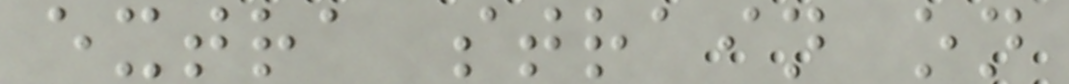extra strain on
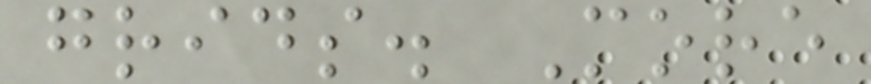grids. More
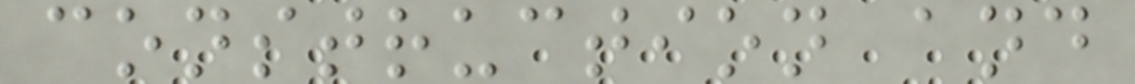construction and
